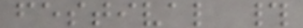festival #
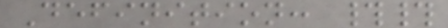Definition: ##
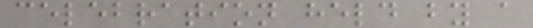celebration held by a
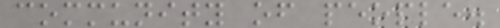community of people.
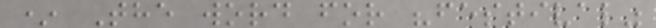* The word for "festival"
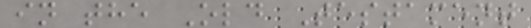in the Old Testament
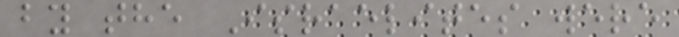by the Israelites were
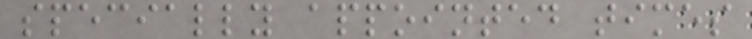specially appointed times
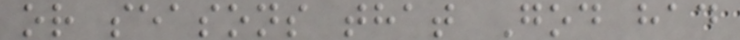or seasons that God had
